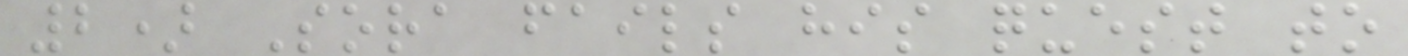2) Sora fails his quest to
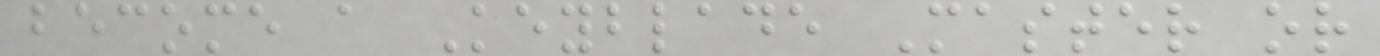become a Keyblade Master or
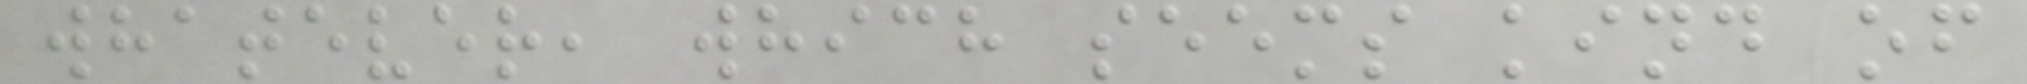whatever, which seems kind of
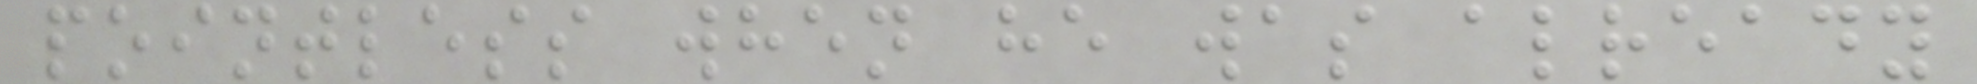pointless when he was already
